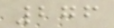276
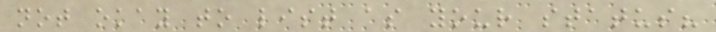not okay to list as your status?
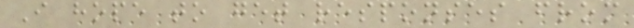I hope to get responses from
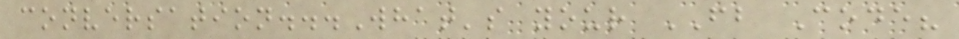conversation...What's your FB Code?
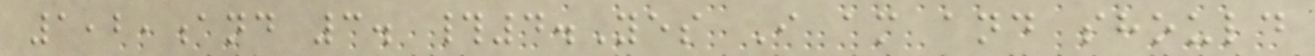1,2,and 3. #4.Yes I am and should
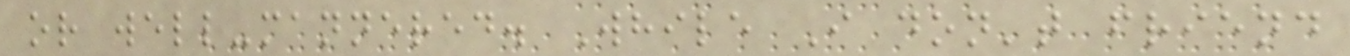or well-mannered. While I don't friend
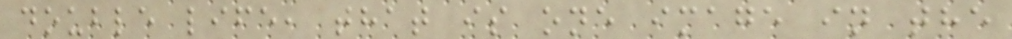double life, that is one image in the
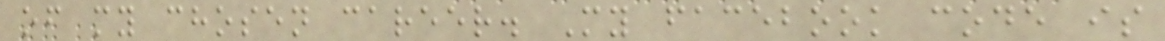of my chosen career. My facebook code is
